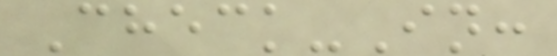Check-In:
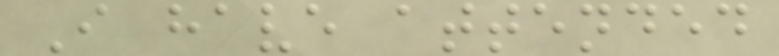I have attended
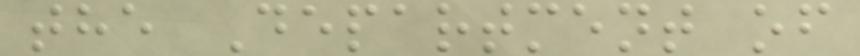the Department of
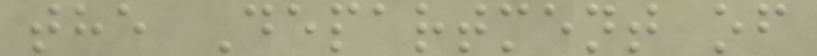the Department of
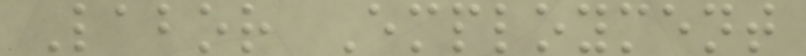Labor Employment
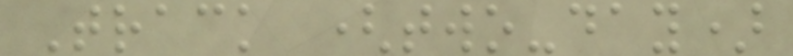Track (two-day)
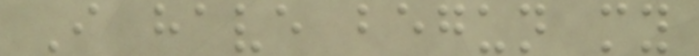I have begun my
